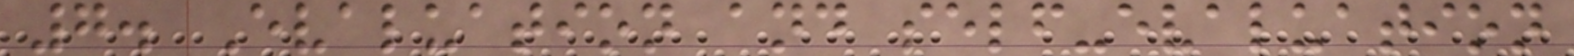7. Evaluation and self-evaluation
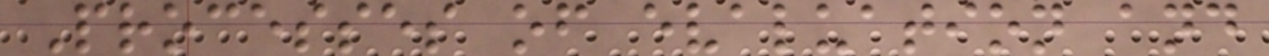Processes of evaluation and
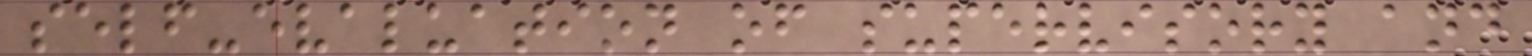self-evaluation of supervisory and
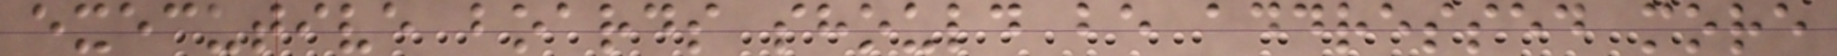executive boards should be addressed more
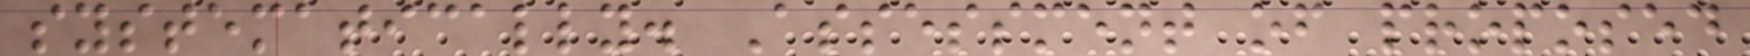systematically. Assessment of proposed
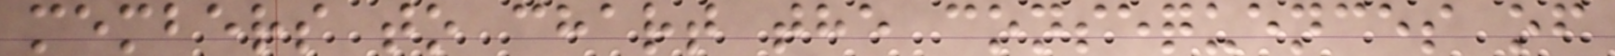members to chart the consequences of
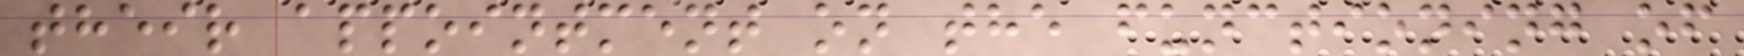their appointment on the functioning of
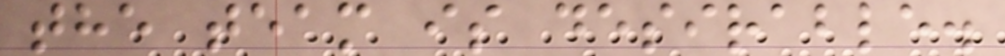the team is desirable.
